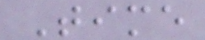Time
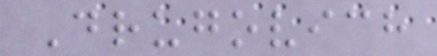Drugovich
